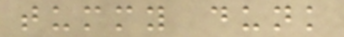tummy dunk
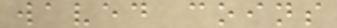waved coins
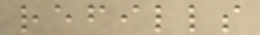refills
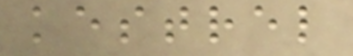kestrel
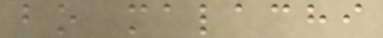bo malachi
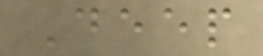Deep
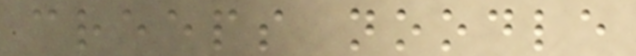creeps noodle
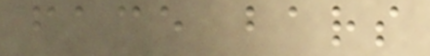face bars
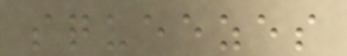squeezes
